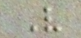V
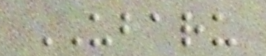UBARU
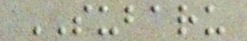SUBARU
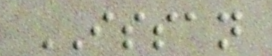ISSAN
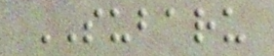SUBARU
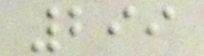299
